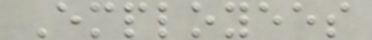Employees
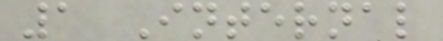1 Internal
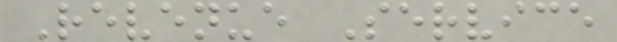Revenue Service
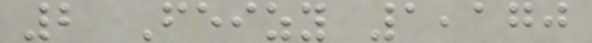2 Feizy 1,170
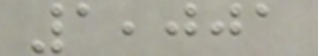1,001
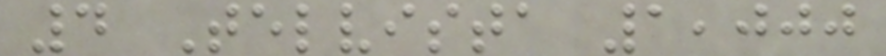4 Telvista 1,000
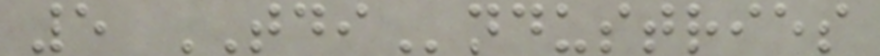5 TDIndustries
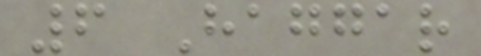6 Haggar
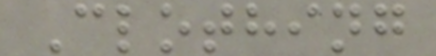Clothing
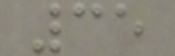35
